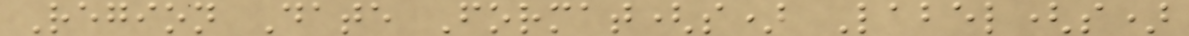Region Date Format(s) Label(s)
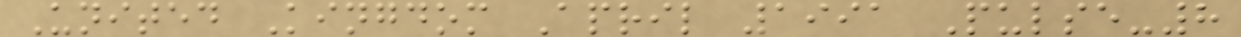United Kingdom April 1991 Pulse-8
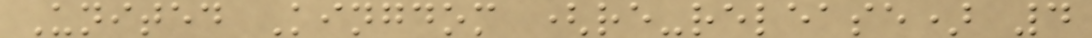United Kingdom (re-release) 4
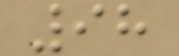98
